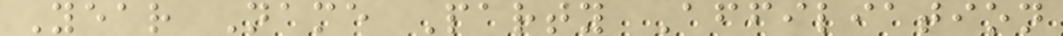Year Name Party Affiliation
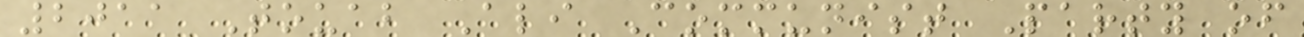2011 Touab Ali Communist Party of
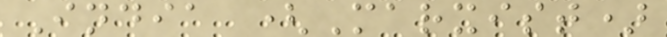India (Marxist)
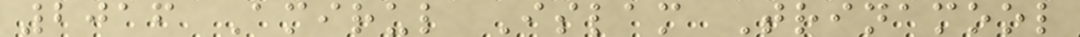2016 Amirul Islam Trinamool
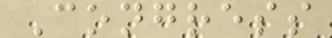Congress
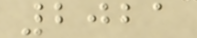2021
